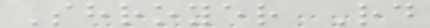Shroyer Rd
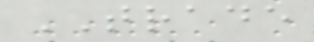TRADE
